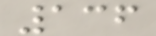136
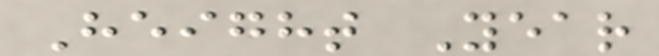Height Year
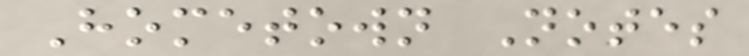Hometown Notes
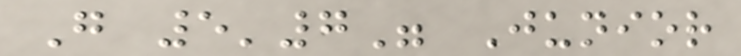G 5'7" Junior
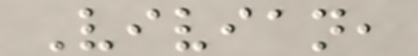Vivian,
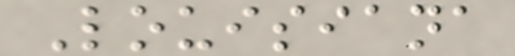Louisiana
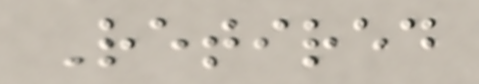Retired
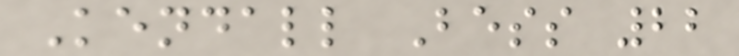Kendall Bess 22
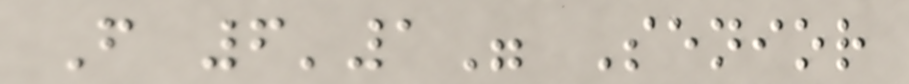F 6'1" Senior
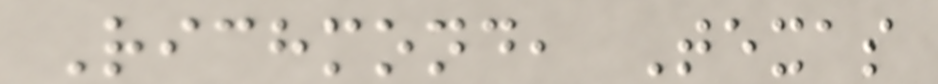Richmond, Texas
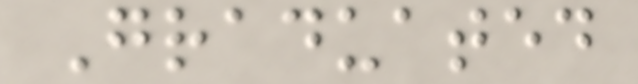Graduated
